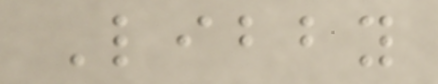Libby
